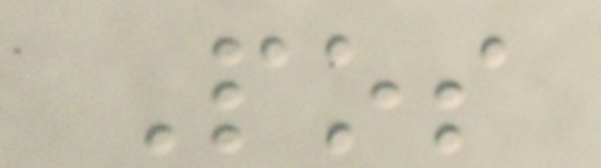Pos
